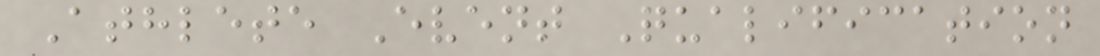Athlete Event Qualification
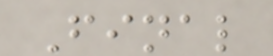Final
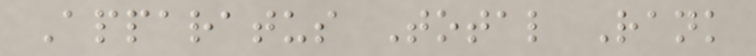Apparatus Total Rank
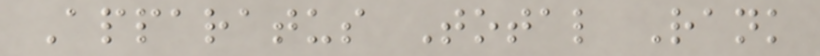Apparatus Total Rank
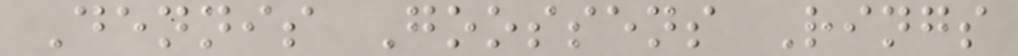Dennis Goossens Rings
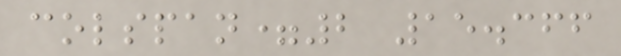colspan=2 15.366
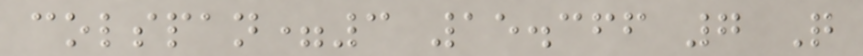colspan=3 15.366 7 Q
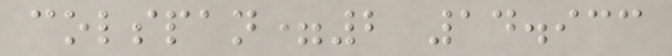colspan=2 14.933
